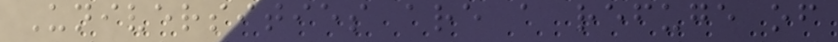Universities are a refuge of
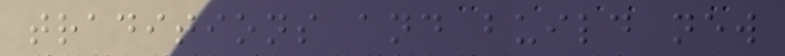traditions and build new
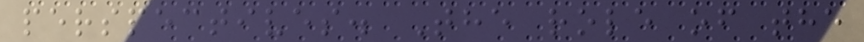perspectives. The role of the
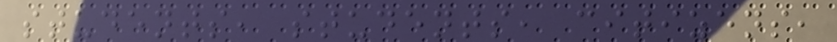students, students, citizens,
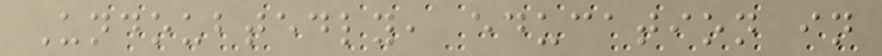Undoubtedly, education in
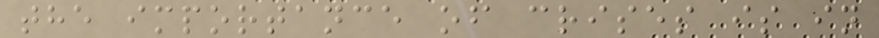the importance of crises is in
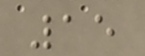15
